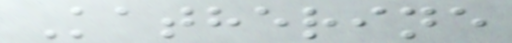Katherine
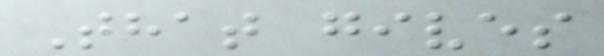That gives
